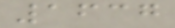1637
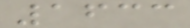1633
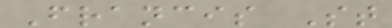Francis St
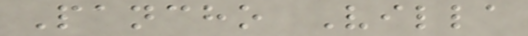Pancho Villa
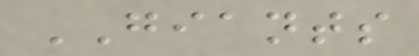GIANTS
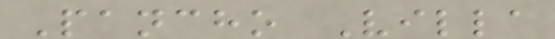Pancho Villa
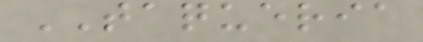TAQUERIA
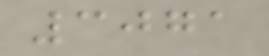3071
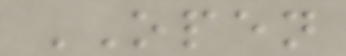OPEN
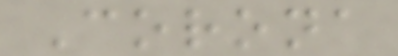Corona
